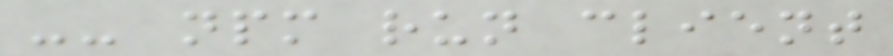-- npm run client
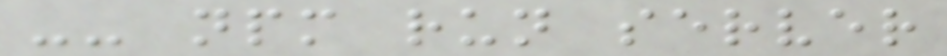-- npm run server
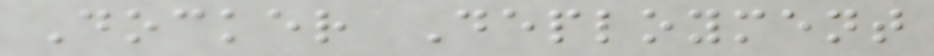Docker Deployment
